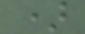)
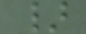}
